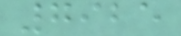7925
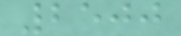2500
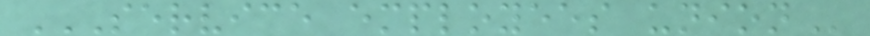SERVICE EMPLOYEES UNION
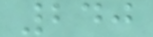240
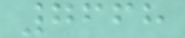7668
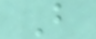B
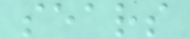sears
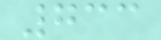733
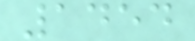1454
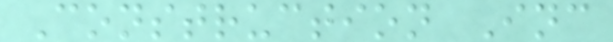Construction Inc
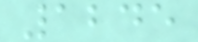1245
